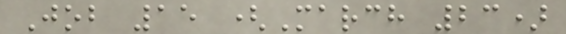Job 15 (March 23)
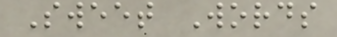Sweet Words
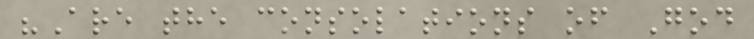"Are the consolations of God
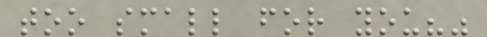too small for you?"
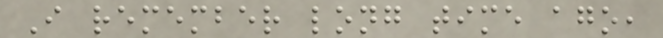I remember long time ago,
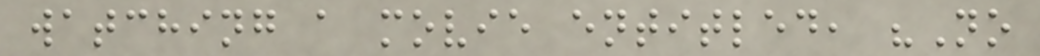watching a movie entitled, "No
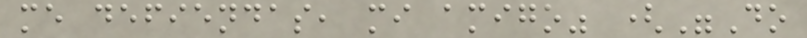me defiendas, mi amigo" ("Do
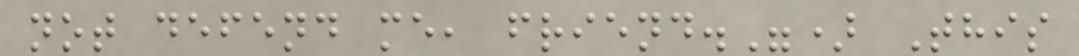not defend me, friend.") This
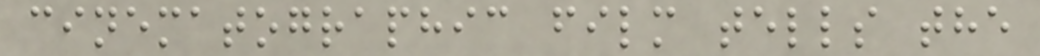cinematographic film tells the
